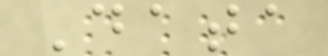Data
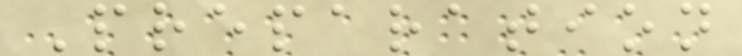Preparation
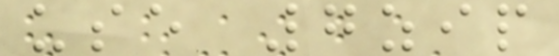use 7zip
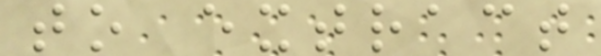to extract
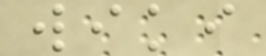wiki
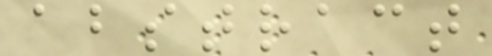abstract
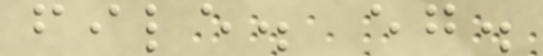file. eg.
